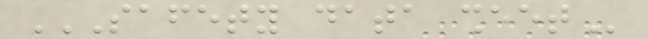SAFETY DATA SHEET
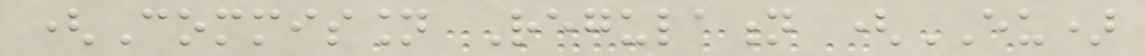(Commission Regulation (EU)
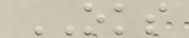OKS
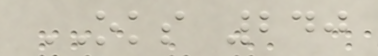OKS 240
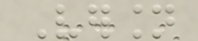Version
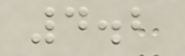4.2
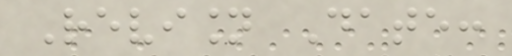Revision Date:
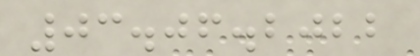03.06.2022
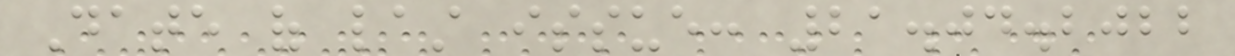Date of last issue: 21.04.2022
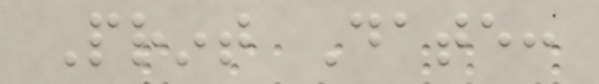Print Date:
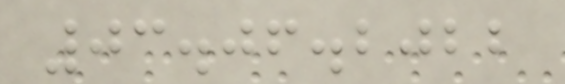03.06.2022
